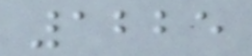1225
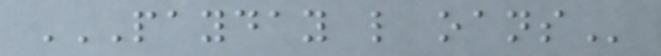PAYDAY L OANS
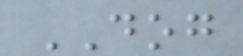DOG
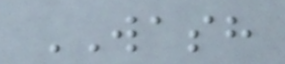WASH
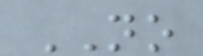NO
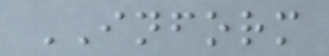INFORM
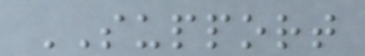SUPPORT
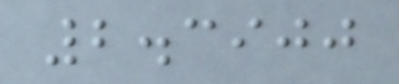2.3900
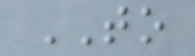TO
